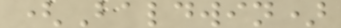(Baldwin)
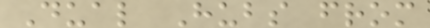Dual Hubs from
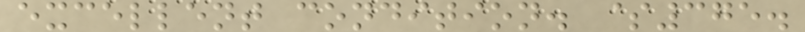excellent condition. $375.
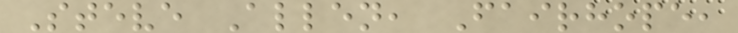Steve Allen, Fairhope,
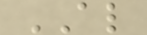AL
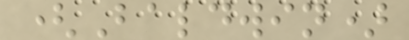(Baldwin)
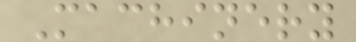Machinery
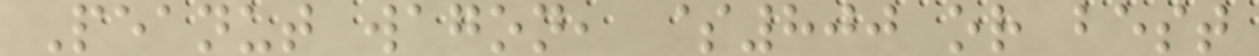Peanut wagon, $800 or best
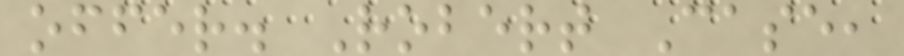offer. Robert Case,
